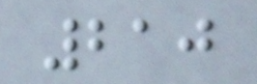210
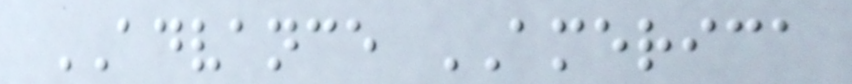ADVANCE AMERICA
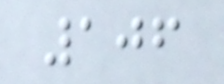106
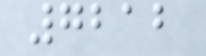7212
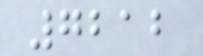7212
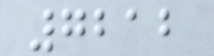7212
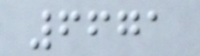6671
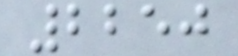2250
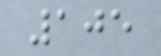105
